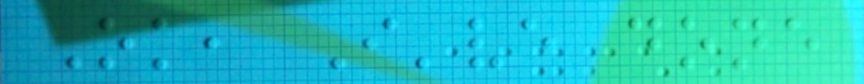Ok, I've done
